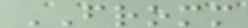FROMM
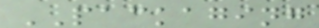PACKAGING
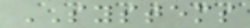SYSTEMS
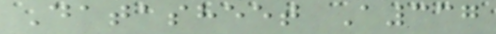Datasheet A337
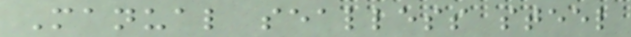Manual sealless steel
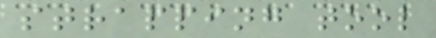strapping tool
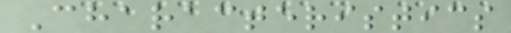Characteristics
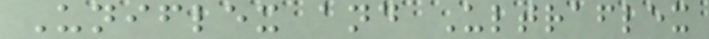Uniflex and Ultraflex
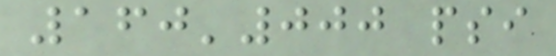160'000 psi
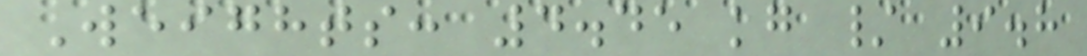Weights: 4.45 kg / 9.8
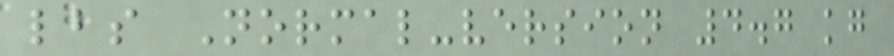lbs Normal-version 4.7 kg
